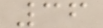36
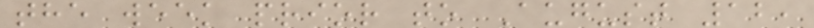the week prior to August 12,
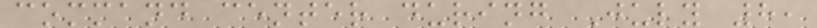command center during July 8,
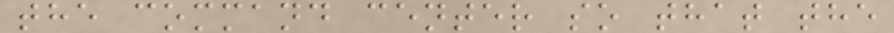the command center so that the
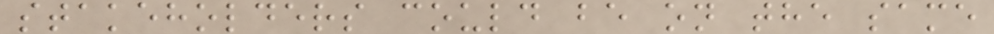stakeholders could be on the same
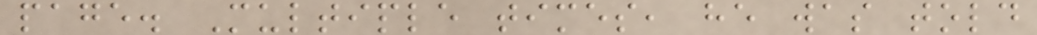page. Multiple times, he was told
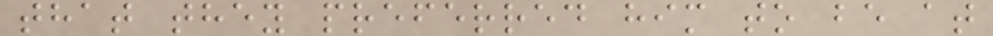that they preferred him to be at
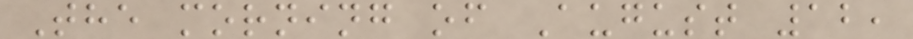The morning of August 12,
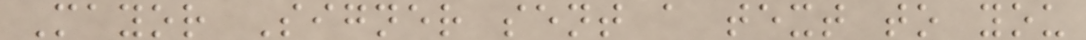Mayor Signer sent a text to you
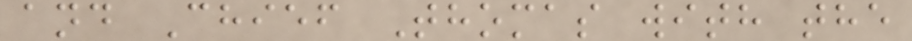and Chief Thomas with the
